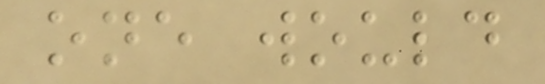one would
